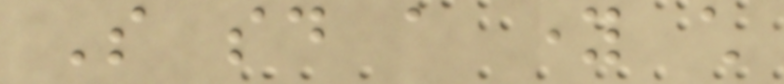So said a young child
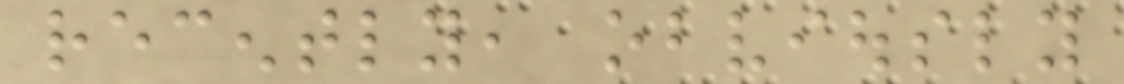recently, obviously
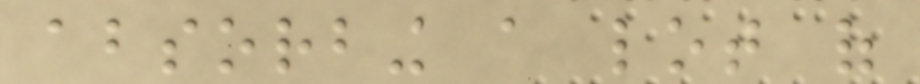absorbing a lot of
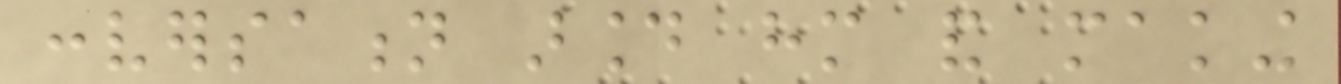conversation around him and making
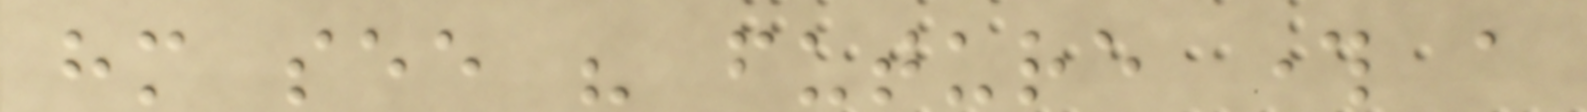him see his future through a
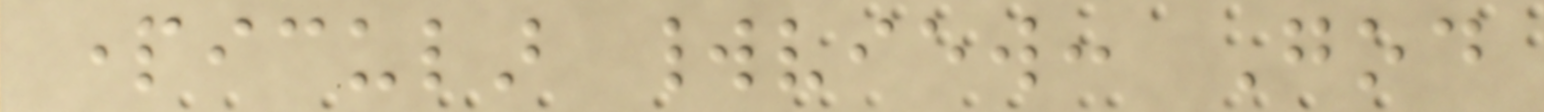particular worldview: God
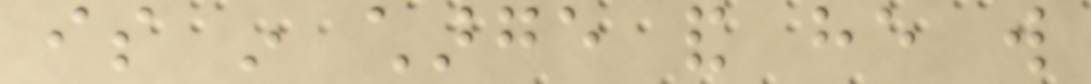is in charge and he will
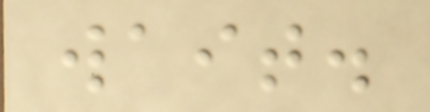wait.
